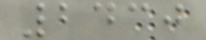2430
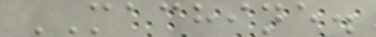MACHINE.
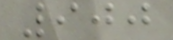900
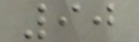90
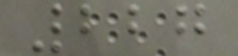227
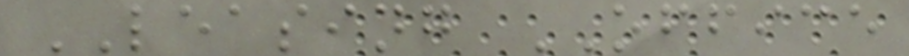LEASING OFFICE
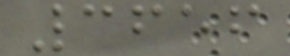3656
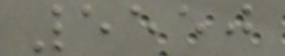5550
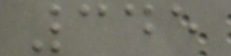345
